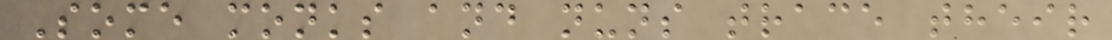Some monks and nuns trace their
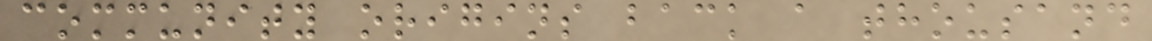community origins back a thousand
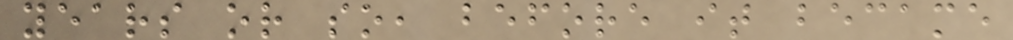years or so, before it became
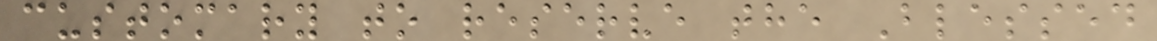customary to reserve the Blessed
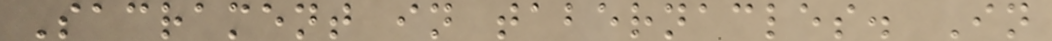Sacrament in tabernacles. In
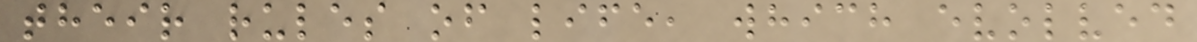their rules of life, which evolved
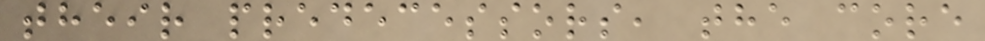their predecessors, the core
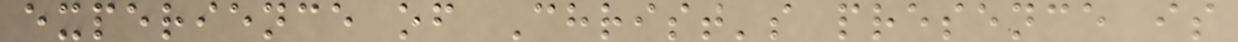experience of Christ's presence is
